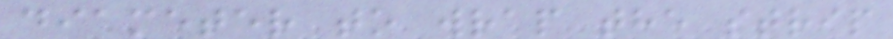diameter to wrap the strip
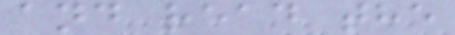and read the
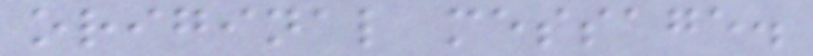original message.
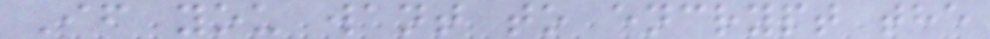If you want to encrypt the
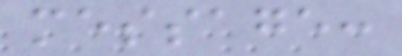message:
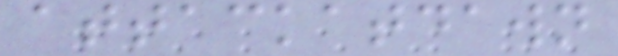attackatdawn
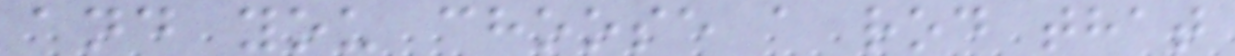and you choose a rod that
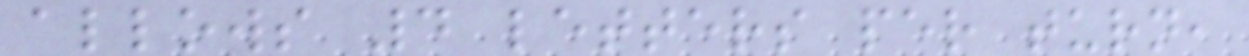allows 4 letters per turn,
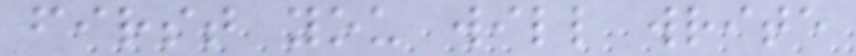first you will write
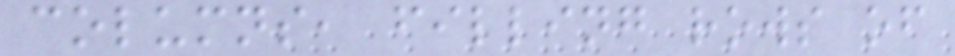columns, filling rows of
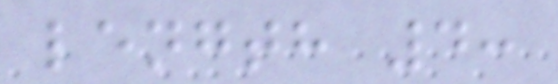length 4:
